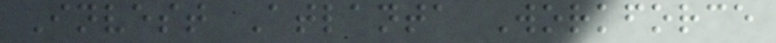Invest Atlanta Workforce
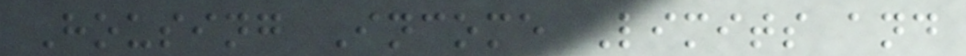Housing Income Limits and
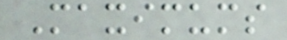Maximums
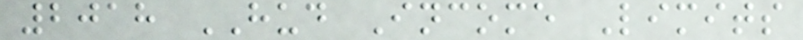2018 HUD Income Limits
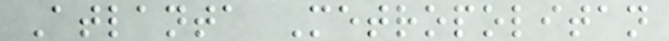Atlanta Metropolitan
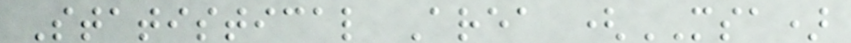Statistical Area (MSA)
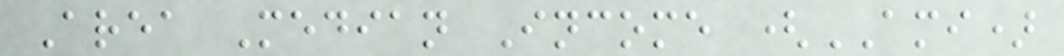Area Median Income (AMI)
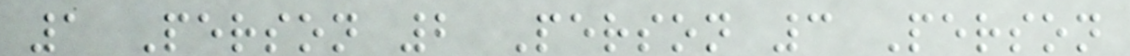1 Person 2 Person 3 Person
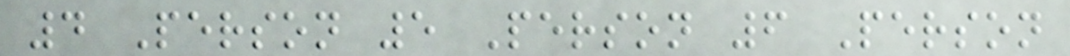4 Person 5 Person 6 Person
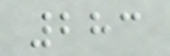283
